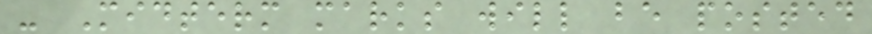- Midterm marks will be posted
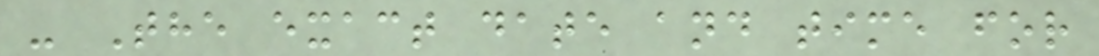- The exact date and time for
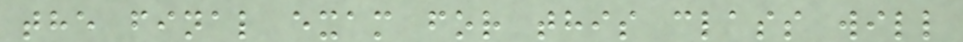the final exam for this class will
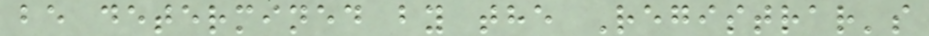be determined by the Registrar's
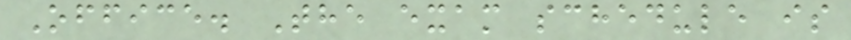Office. The exam schedule is
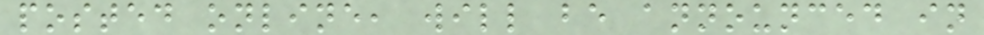posted online, will be announced in
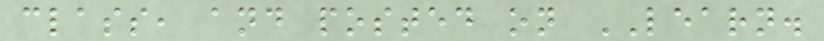class, and posted on LEARN.
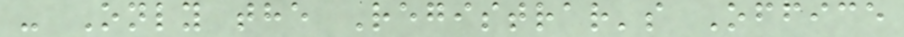- Only the Registrar's Office
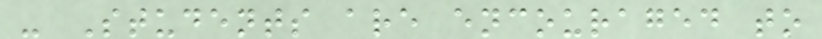- Students are encouraged to
